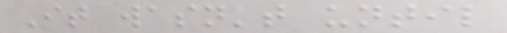It wasn't until
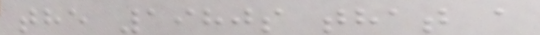the 1980s that a
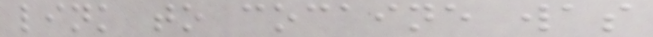link to cocaine was
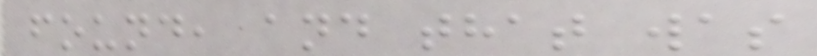found, and that was
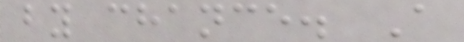by chance. A
